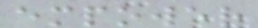empower
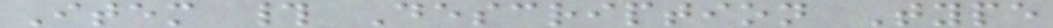Item # Description Type
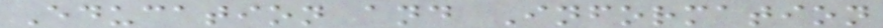Education and Information
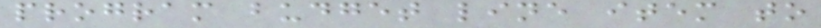program budget line item to
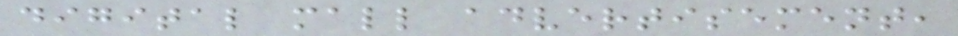digital mall advertisement,
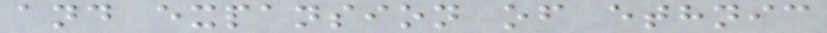and expansion of ethnic
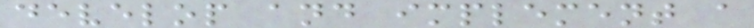develop and implement a
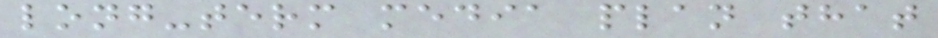long-term media plan that
